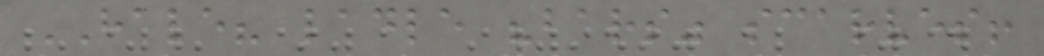HALE? ladle "bars" scarves!
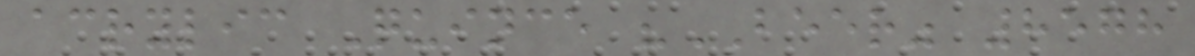acrylic Quince "BEER" 8578
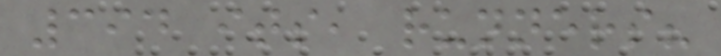394 its, runners?
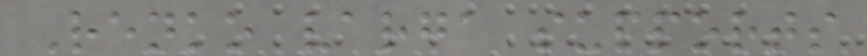Renko varga supports
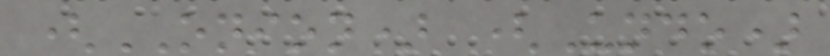(ONION) (Undo)
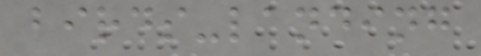birds-landing
